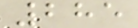285
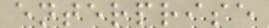enterprise
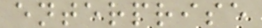enterprise
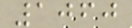1060
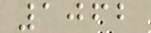1062
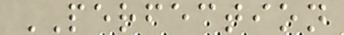PERFECTION
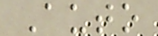Auto
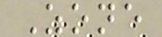Zone
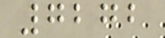7272
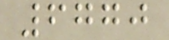6770
